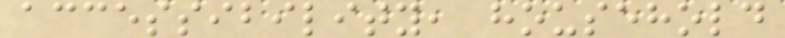accessibility, household
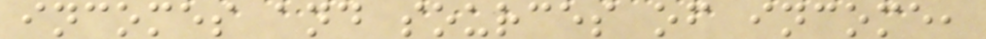incomes and sources of income,
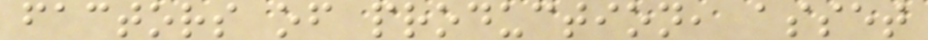factors of production, asset
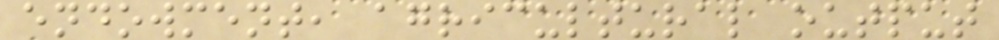endowment, agricultural output
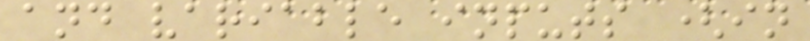and variable inputs (in
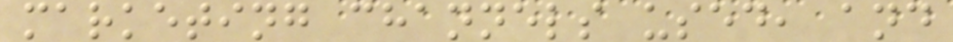marketing channels used, and
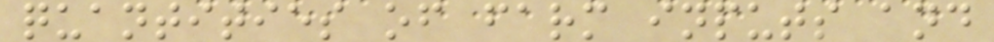quantities of farm inputs and
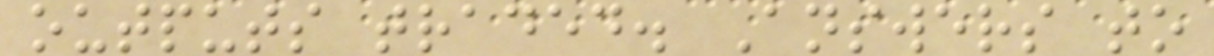outputs traded. Answers to
